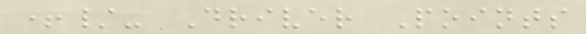+/- Driver Points
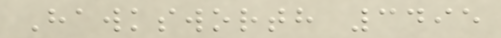Hawksworth 3495
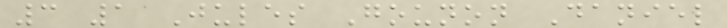3 1 Jules Gounon Daniel
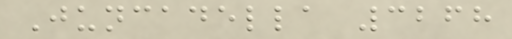Juncadella 3268
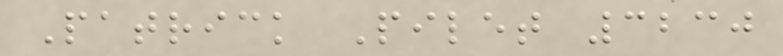Patrick Pilet 3230
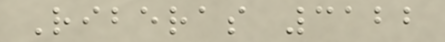Riberas 3122
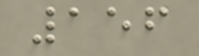156
